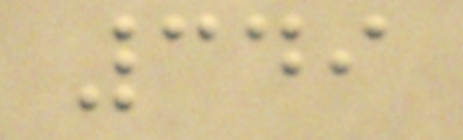349
